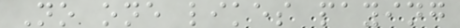No one likes paying
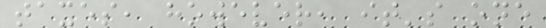taxes, however, it's one
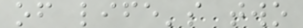of life's two
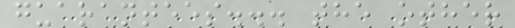guarantees... the other
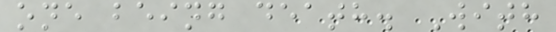one being death. With
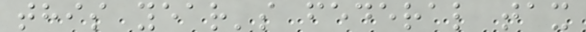this year's federal tax
